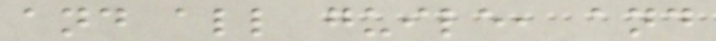and all guile, and
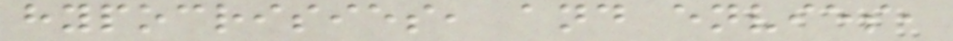hypocrisies, and envies,
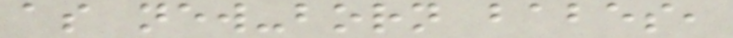as new-born babes,
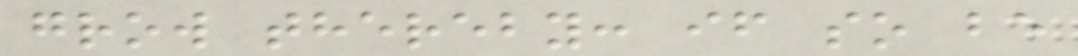grow thereby: if so be
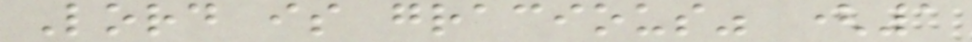Lord is gracious" (1
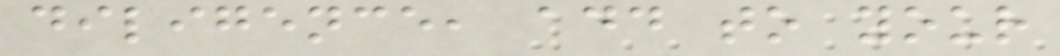diligence, add to your
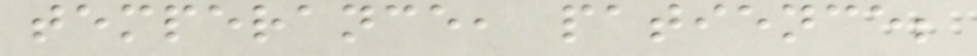temperance, patience;
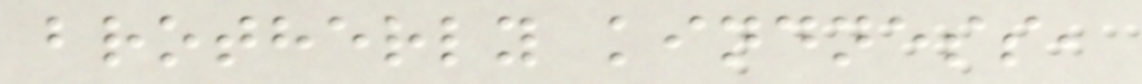brotherly kindness,
